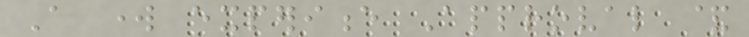A work experience Approval &
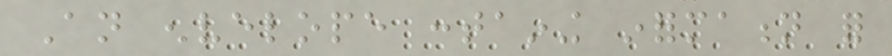An envelope containing information for
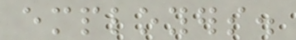employers.
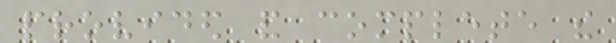provided and complete the
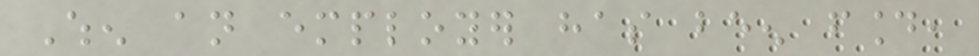When an employer has been found,
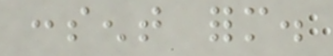consent form.
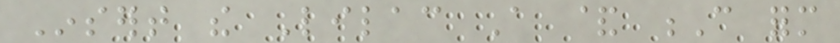Insert the Lilac A & C form
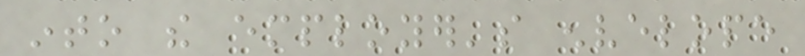into the employer's envelope
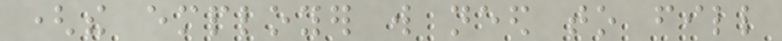(the employer will need to fill
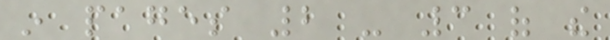in pages 2 - 3 of the
